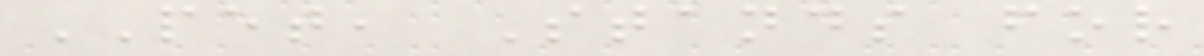PET, Stands for
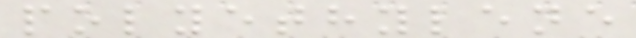polyethylene
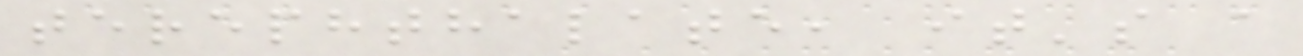terephthalate, it's a
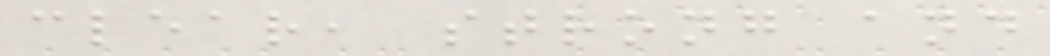clear, strong and
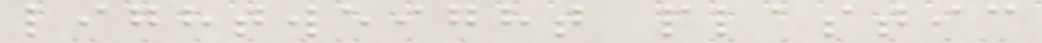lightweight plastic
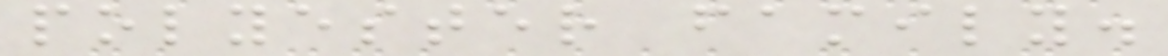polyester family.
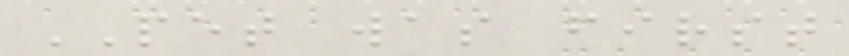PET was first
